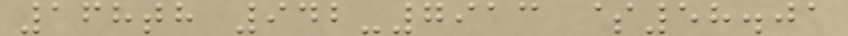168th 942-7913 $58.01
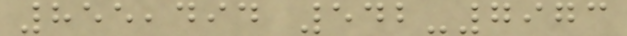855,494 542-7973
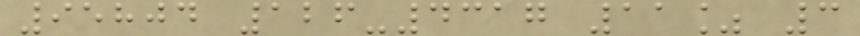95804 126-4317 11% 3
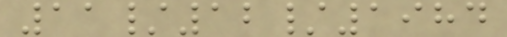11/12/1984
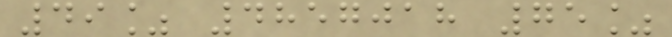49% 4857018 75%
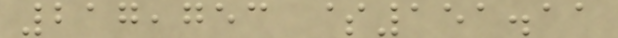217,753 $151.11
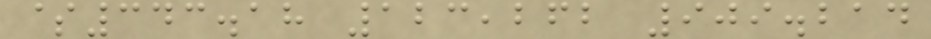$343.18 123,262 909.214
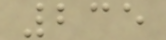235
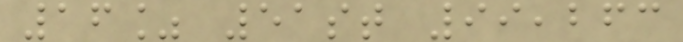16% 51st 99,263
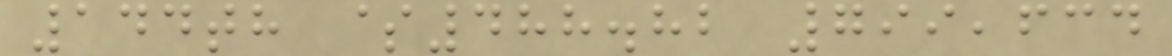144th $488.82 799,634
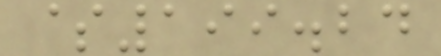$199.24
